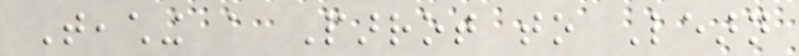Teaching a Parrot to Learn
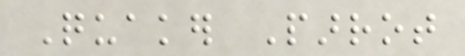Quaker Parrot
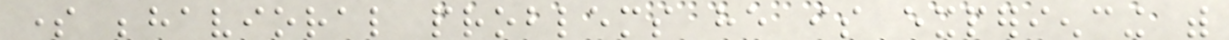some behavioral problems he is experiencing with
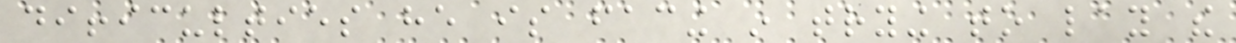difficulties he is facing in trying to lay the
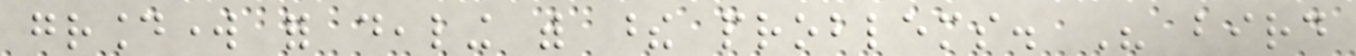groundwork for dealing with these problems. His bird
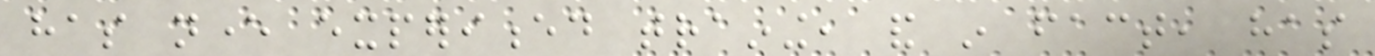has never experienced training, and in fact, has
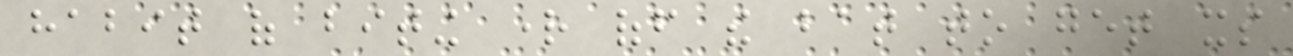habit of biting right off the bat to get its
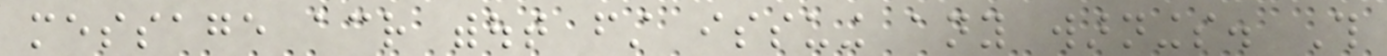message across without first issuing any warnings. This
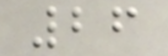26
